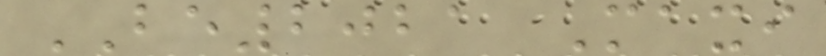BE2021 Maxi
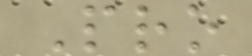Pro
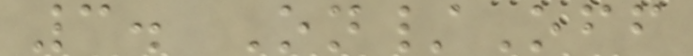3. On/Off
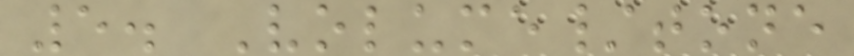5. Volume/tone
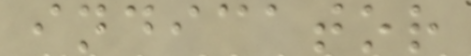indicator
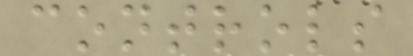controls
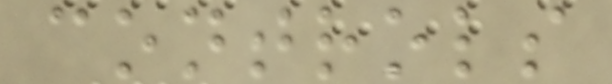controls
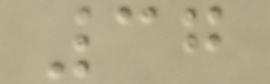37
